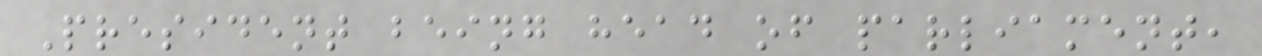President being head of parliament,
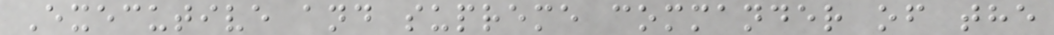Executive and supreme commander of the
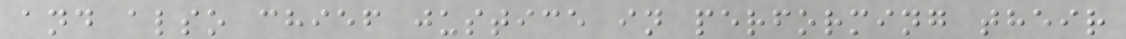and also chief justice in performing their
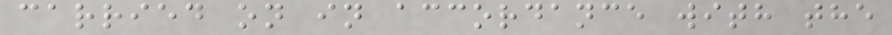carried on in accordance with the
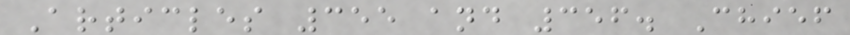Articles 355 and 356. Chief
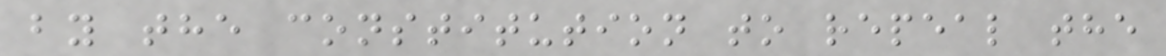by the constitution to repeal the
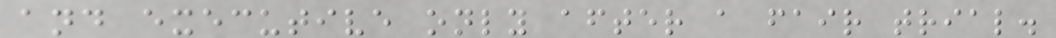and executive only after a fair trial.
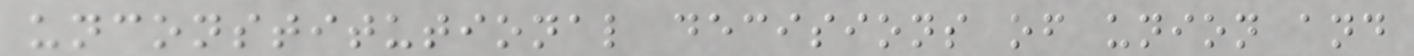unconstitutional decisions of union and
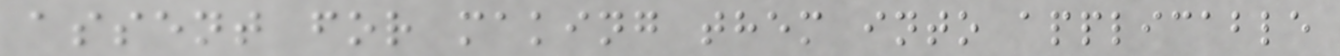assent for making them into applicable
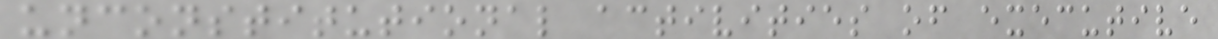unconstitutional activities of executive
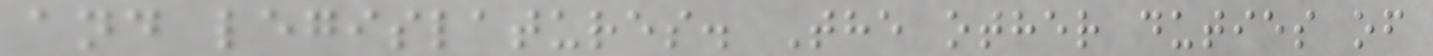and legislatures. The other duties of
